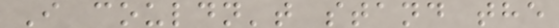I couldn't stand the
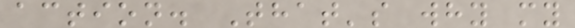action. That's why my
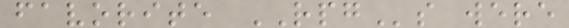favorite RPGs were
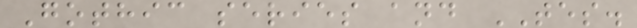Gothic series and TES.
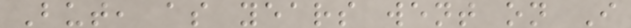But, as years went on I
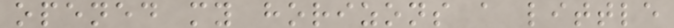opened my horizons a little
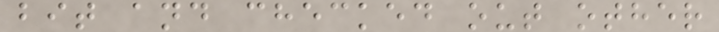bit and checked out other
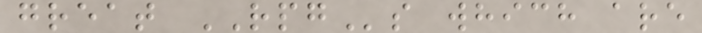great RPGs which are
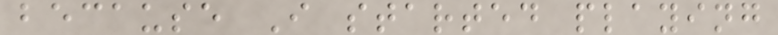because I started playing
